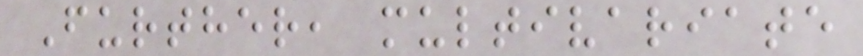Further, multivariate
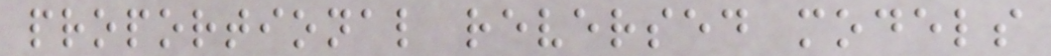proportional reversed models
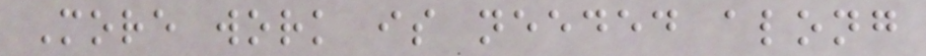More work is needed along
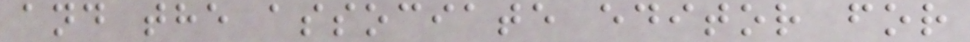and the associate editor for
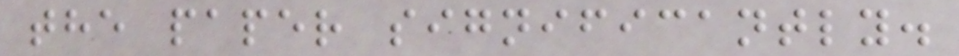the paper significantly.
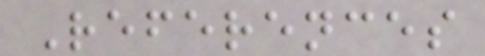References
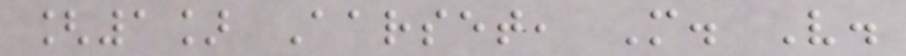[1] Aarset, M. V.
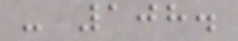- 108.
